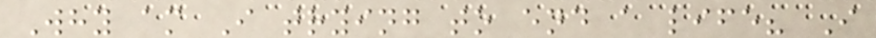Why am I trying to end a life? I
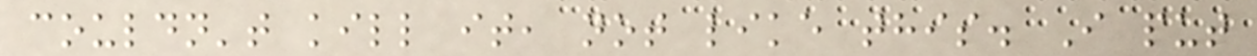couldn't kill it, not like this. I put
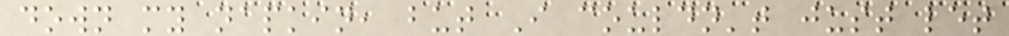down my napkin, but I couldn't just let
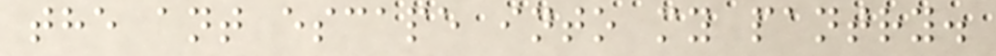the ant escape into my pantry.
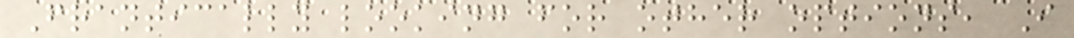Frantically looking for other options, I
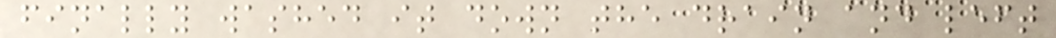finally washed it down the drain and left
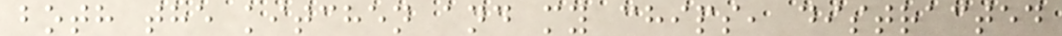both the kitchen and my chips, distracted
